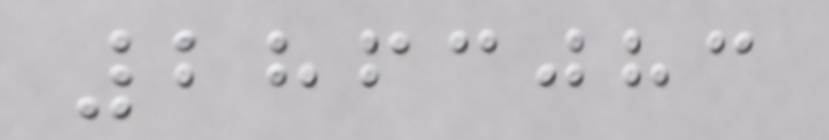2863083
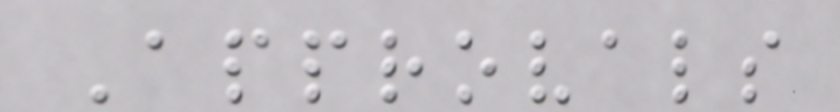Approvals
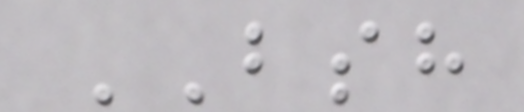BSH
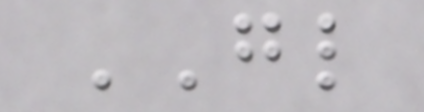GL
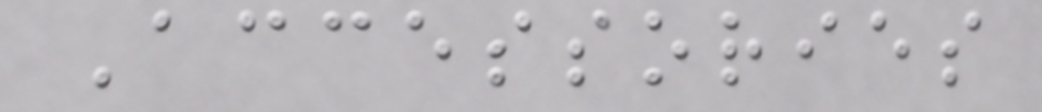Accessories
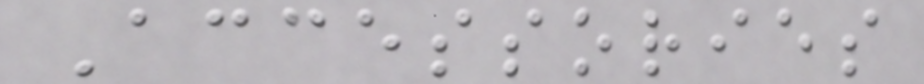Accessories
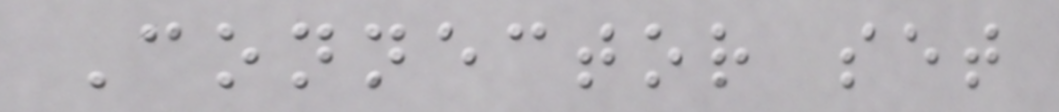Connector set
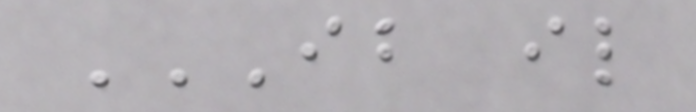IB IL
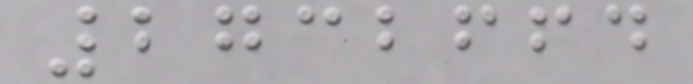2732664
